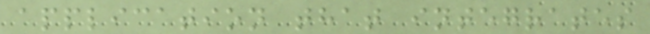application that integrates
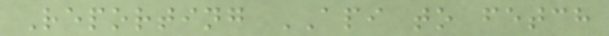Reporting API to fetch
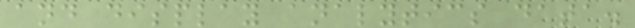and display analytics data.
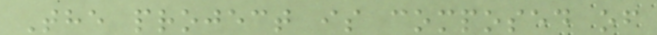The project is composed of
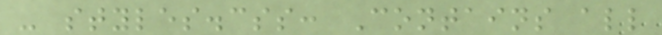- styles.css: Contains all
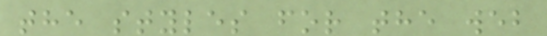the styles for the web
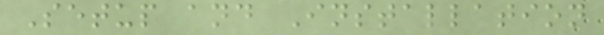Setup and Installation
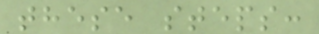these steps:
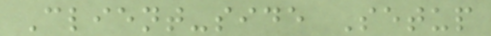Client-side Setup
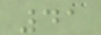41
